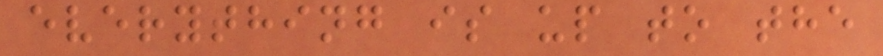everything is up to the
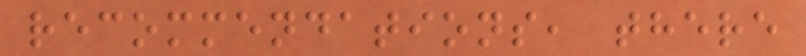recommendations, there
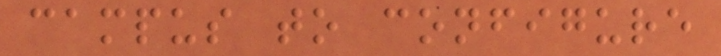campus to configure
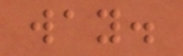way.
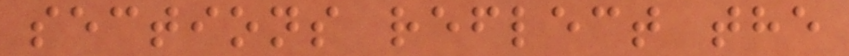sections reflect the
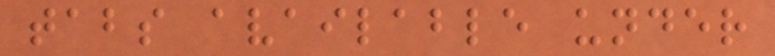tabs available under
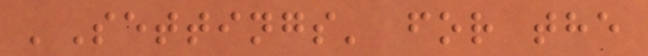'Settings' for the
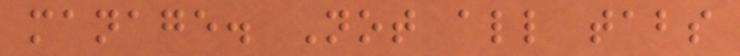manage. Not all tabs
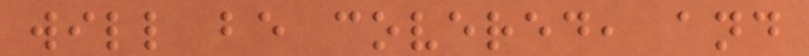will be covered, and
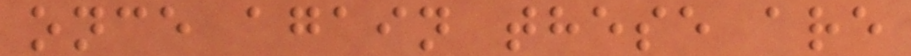once again these are
